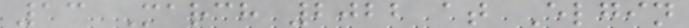13 March 2022 at Elgin
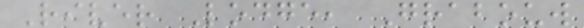River Lodge, Grabouw
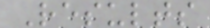Results
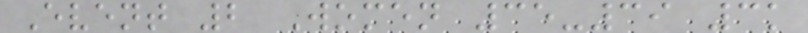Event 2 Women 35-39 3k
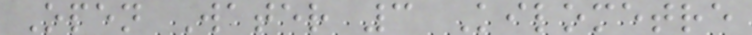Open Water 3 Kilometre
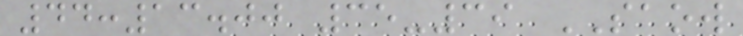44:13.00 35-39 SAOW
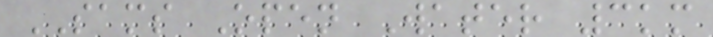SAMS Open Water 3km
